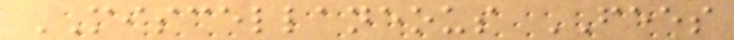MISCELLANEOUS FEES
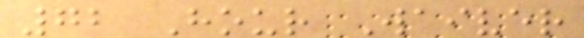72 Hour Waiver
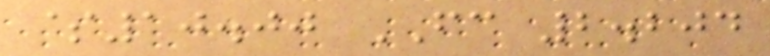$10.00 FC 2.204
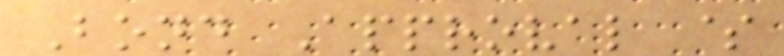Bond Approval $
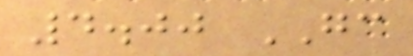4.00 GC
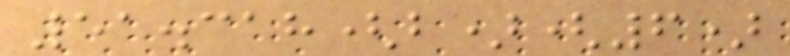51.318(b)(6)
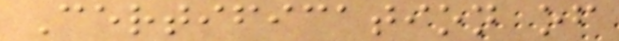Certification of
